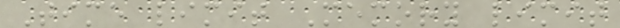Time limit Memory limit
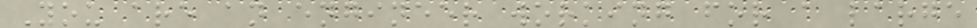You are an engineer working for a large
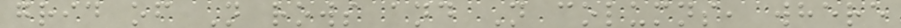grid of N rows and N columns, where
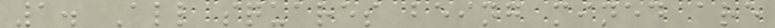1. All squares being mined are
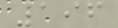196
